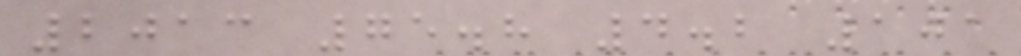2013 75.8 4.2 101
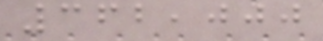362,000
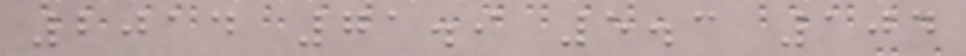2014 71.9 5.3 104
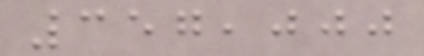357,000
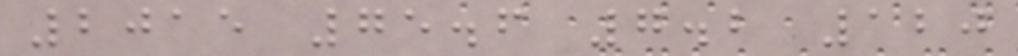2015 75.6 7.2 120
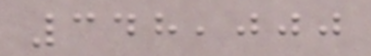348,000
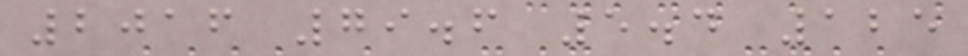2016 79.6 5.4 125
